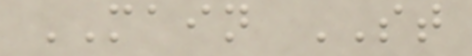MAIN ST
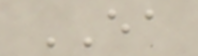EA
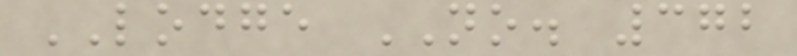LODGE NO. 372
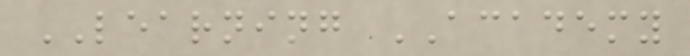LEARNING ACADEMY
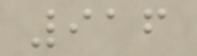916
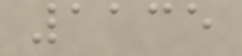1135
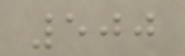500
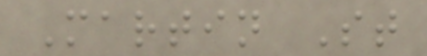Martin St
